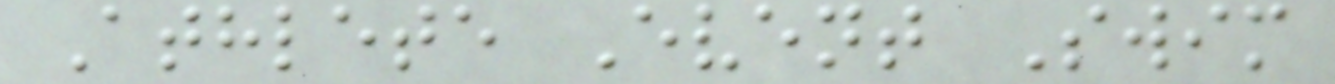Athlete Event Swim
